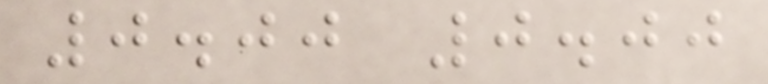0.00 0.00
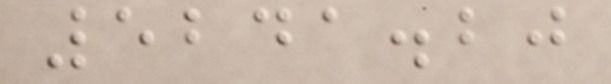5241.20
